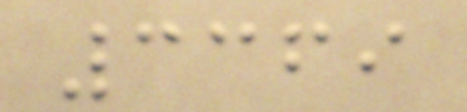3369
